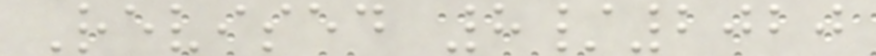Revised 8/2020
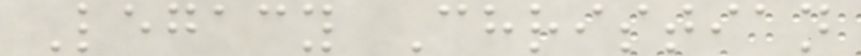Legacy Christian
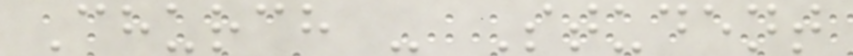Church - Student
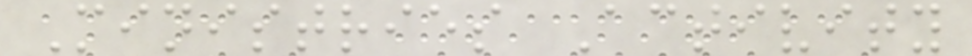Ministries Activity
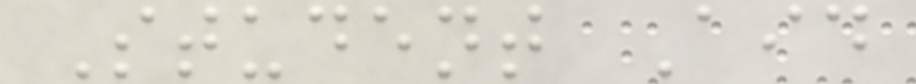Student Aid
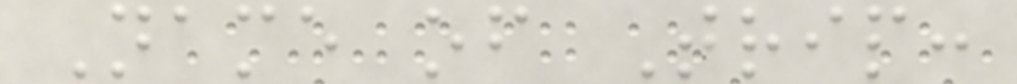Name of Trip:
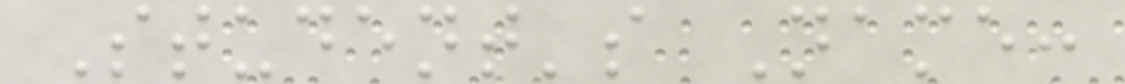Student's Name:
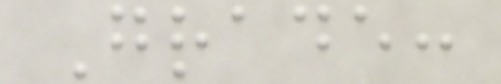Grade:
